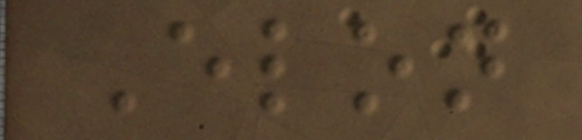Elon
